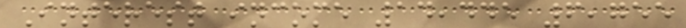Interest income 14,445 6,755
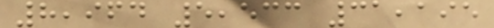8,964 5,533 31,195
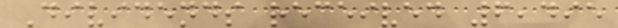Dividends received 6,495
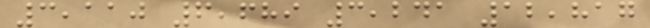3,110 6,689 3,241 12,817
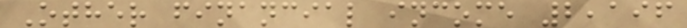Other financial income 2,196
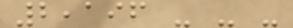2,196 - - -
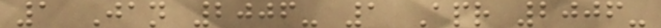1 Jan 2006- 1 Apr 2006-
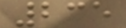235
